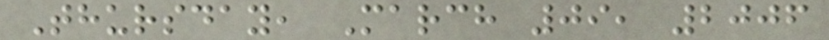Thursday, March 09, 2006
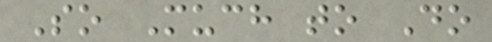So Much to Do
